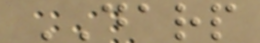DARP
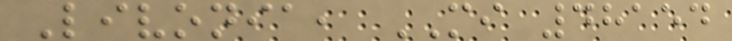Livonia, MI 48154
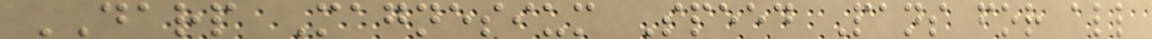DARP Magnesium Speed Pans for all
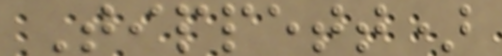Tippett)
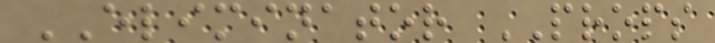ELIMINATOR PROPS
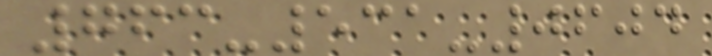763-531-0604
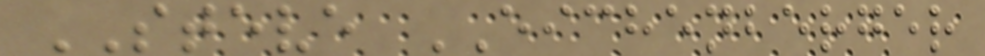STEVE EICHENBERGER
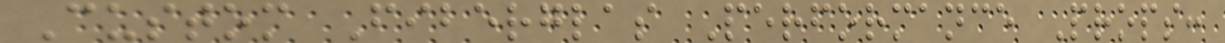Custom Fiberglas Performance Props:
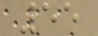55
